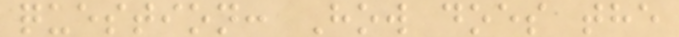question: How does the
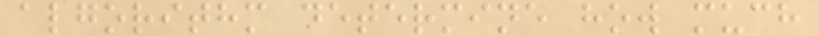algorithm determine how much
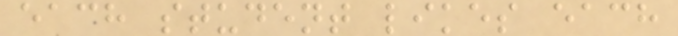each student likes each
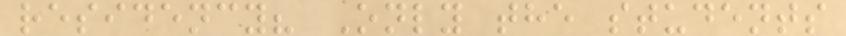residency? Only the students
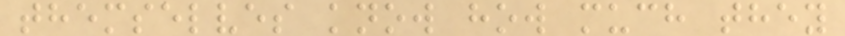themselves know how much they
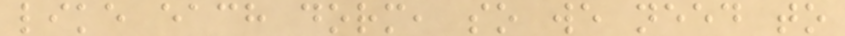like each dorm, so we need to
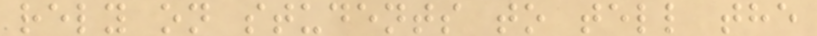rely on students to tell the
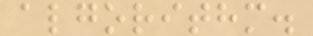algorithm.
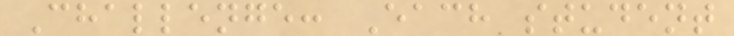Challenge: Each student
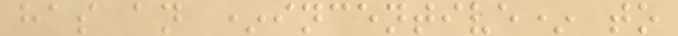has an *incentive* to
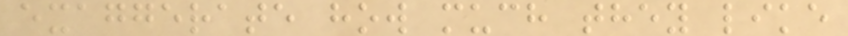exaggerate how much they like
